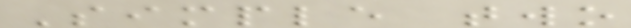Simple two
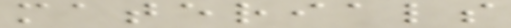materials
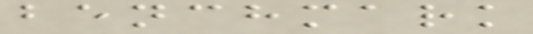benchmark
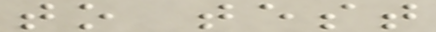to test
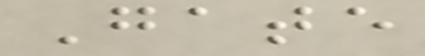Gate
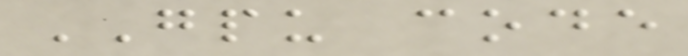GPU code
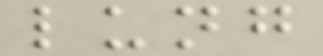lung
